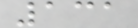131
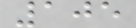105
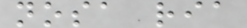nosa ria
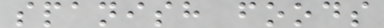spanish foods
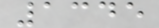1345
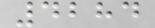4284
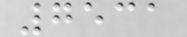7531
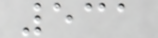531
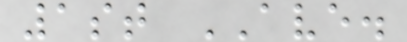1st AVE.
